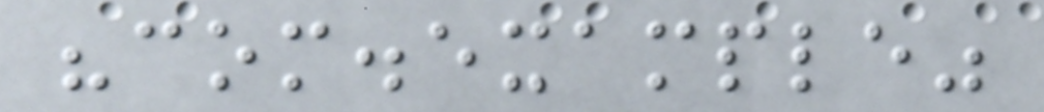"com.example"
